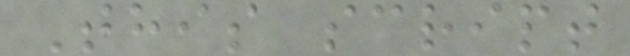This script
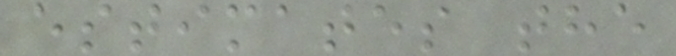estimates the
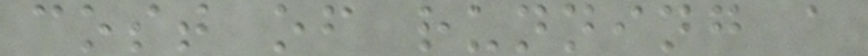cost of running a
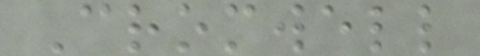Cromwell
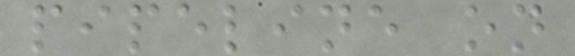pipeline on
